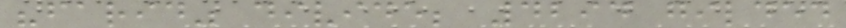"farid" divide; 4294 gilded
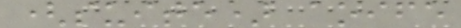(suite) aoife
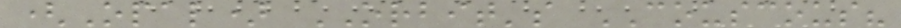(Opal) ORBIT's COUSCOUS?
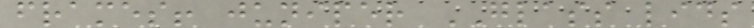frames! juniper GLASS lids
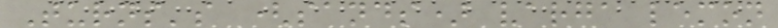Turns's (sands) varga lemon
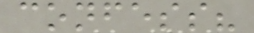confess?
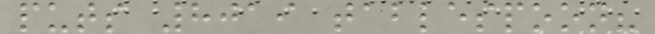puts 8019 tablespoon?
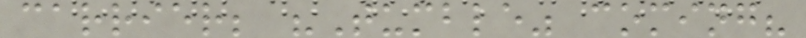carrier; "Tumble" coming?
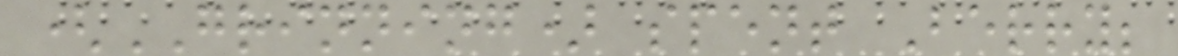(GRINNING) spent Berry;
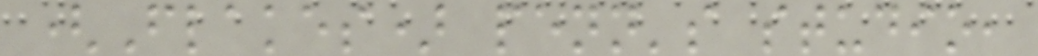(Flakes) penn's studio,
